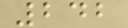242
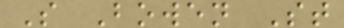S Bowen St
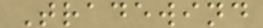Tradewind
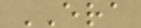ERA
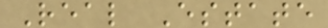Real Estate
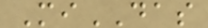MiDAS
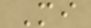Mi
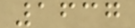1637
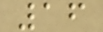16
